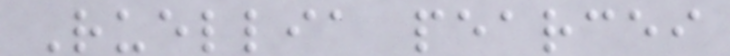Ruellia pearcei
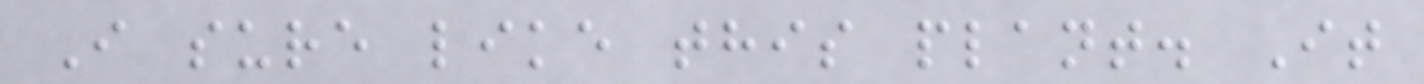I sure like this plant. It
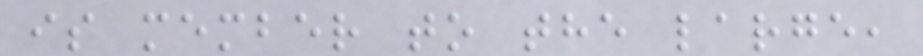is member to the large,
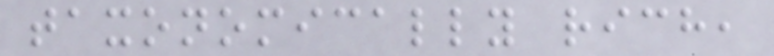taxonomically rich,
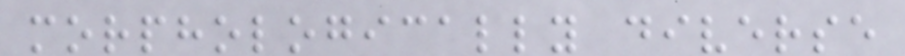morphologically diverse
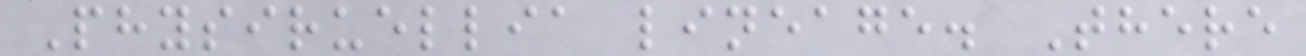Physiruellia lineage. There
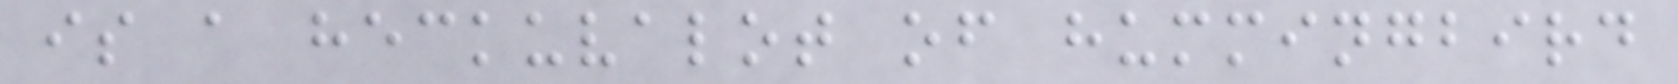is a heckuvalot of hummingbird
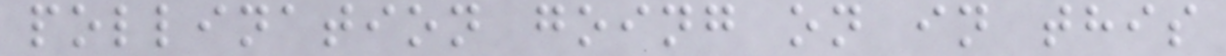pollination going on in this
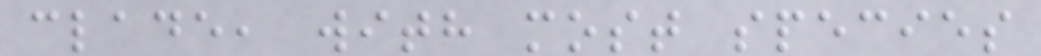clade, with most species
